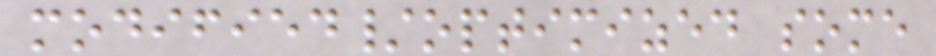modified/optimized some
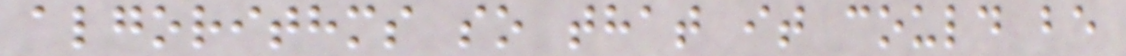algorithms so that it could be
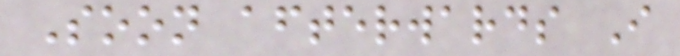Soon afterwards I
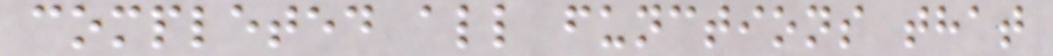completed all functions that
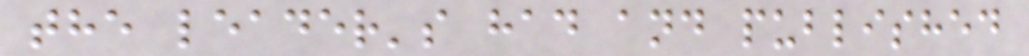the leader's had and published
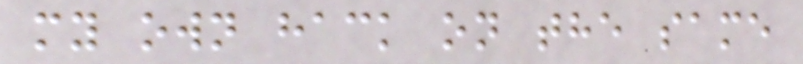my own hack on the same
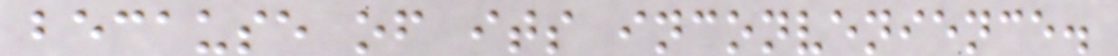because of its inconvenience.
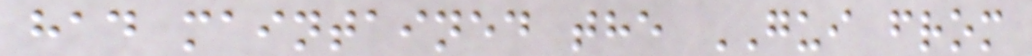had maintained the GUI from
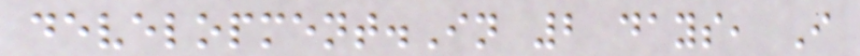development.In 2 days, I
